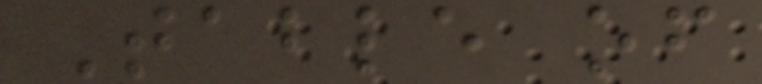Table of
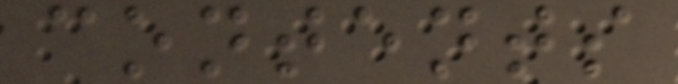contents
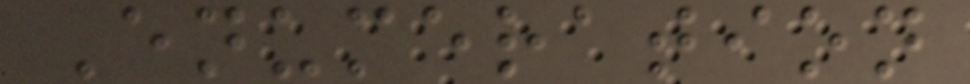Enumeration
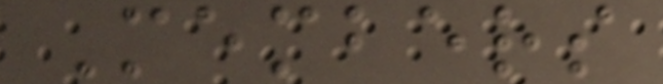Members
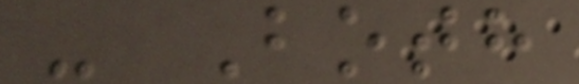- Both
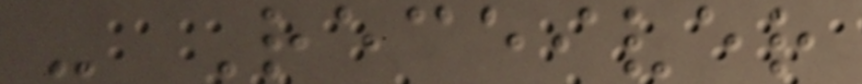- Receiver
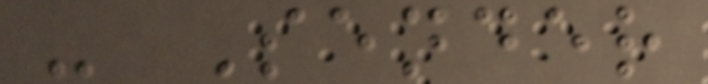- Sender
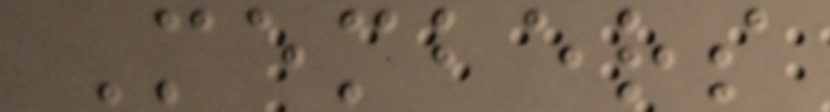Members
